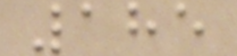185
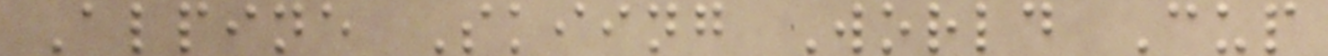Alpine Skiing World Cup
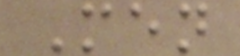Men
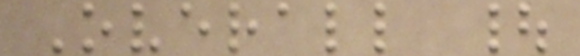Overall |
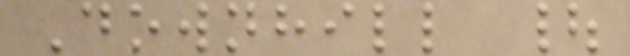Downhill |
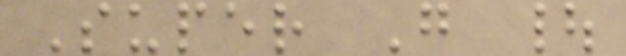Super G |
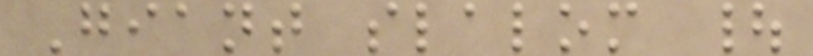Giant slalom |
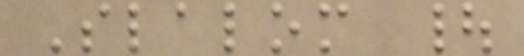Slalom |
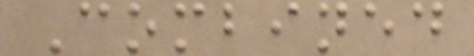Combined
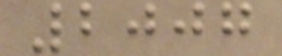2007
